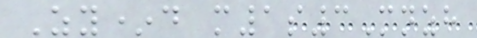Zy*d m1s3Mnzh
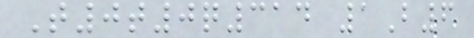T0t0q314 1B6
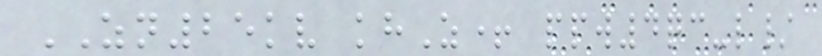ZN25kv khZ+ ppw4qc-l/
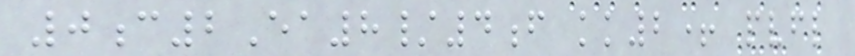0c2Ea8/4f kk2+ pvfl
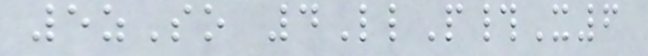5zSo 4LlP#X6
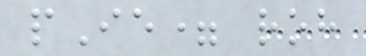pIe= roh
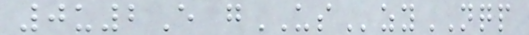0u2E gUSzyNQP
